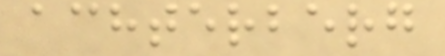achterberg
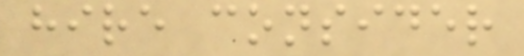hire consider
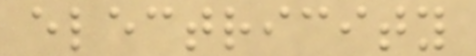electricity
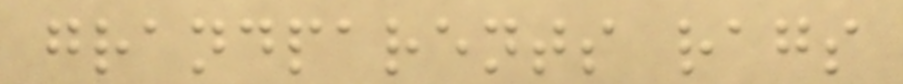grandparents rags
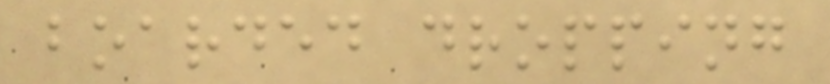boarded dropping
